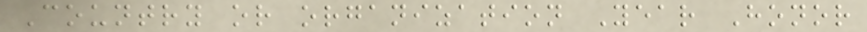Country or organization Year Honor
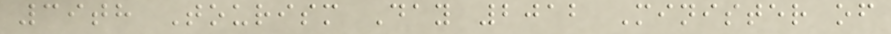39th Tourism Day 2012 Minister of
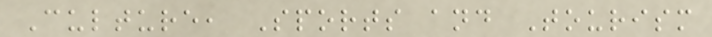Culture, Sports and Tourism
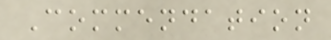Commendation
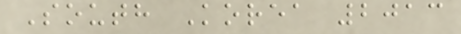South Korea 2013
